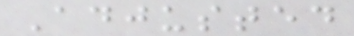Adjusted
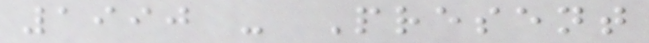1990 - Present
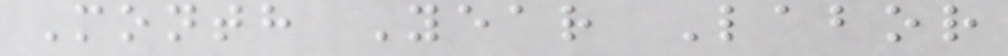Month Year Labor
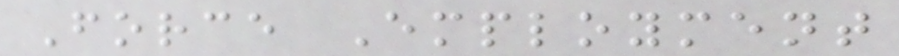Force Employment
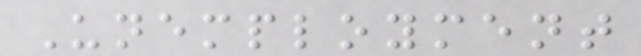Unemployment
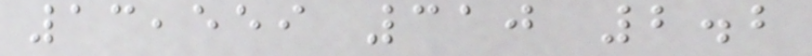13,559 310 2.2
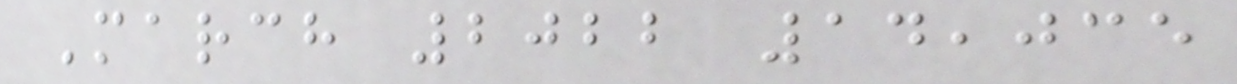March 2022 14,035
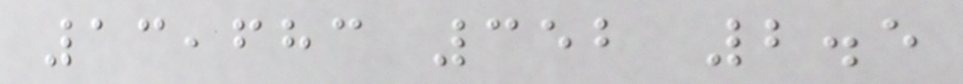13,683 352 2.5
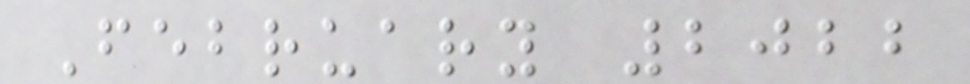February 2022
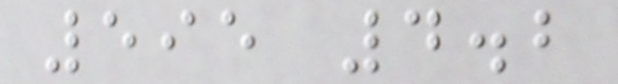595 4.2
